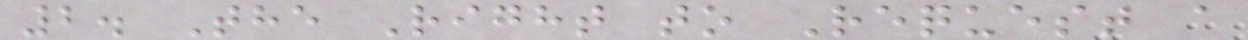2. The Right to Request a
